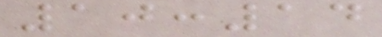10:14
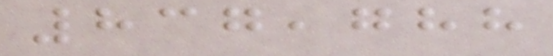837,788
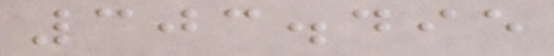303.495
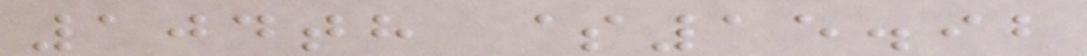104th $15.92
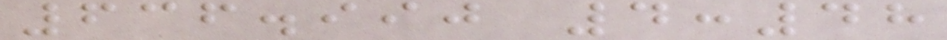636.990 4:48
